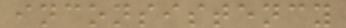inconsistency
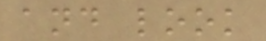and look
